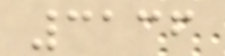3136
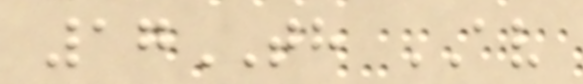17TH AV
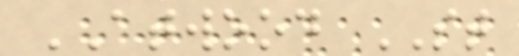ATWOOD ST
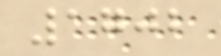1702
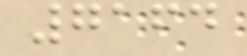7164
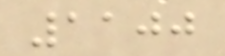1100
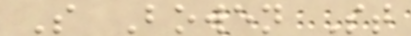S Bowen St
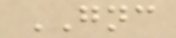GNC
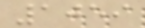1059
